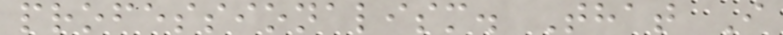professionalism. That I
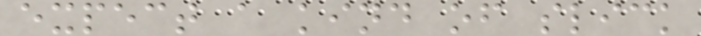expect a kind of slick
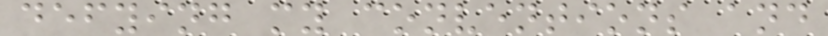defying my conventions and
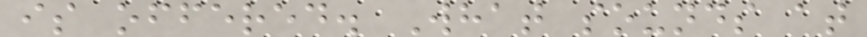is offered. What sounds at
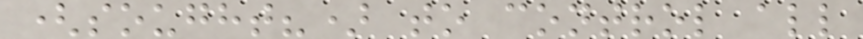(sought?) to control all
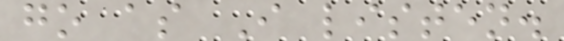go as I listen.
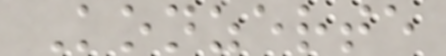Konzerte
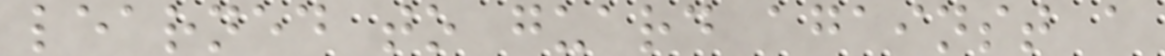learned to guard against a
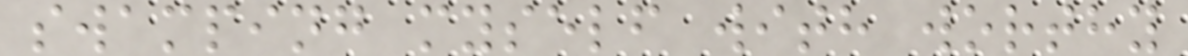swamping myself with worthy
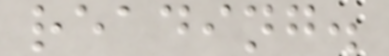reading.
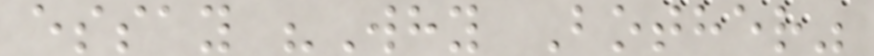essay "Why Bother"
